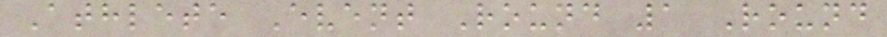Athlete Event Round 1 Round
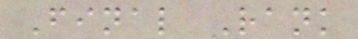Final Rank
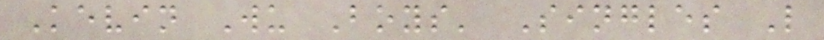Kevin Wu Boys' Singles L
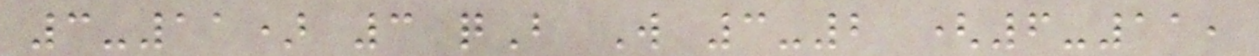3-11) 3 qB W 3-2 (6-11,
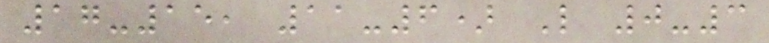17-15, 11-6) L 0-3
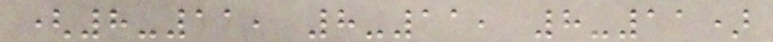(8-11, 8-11, 8-11)
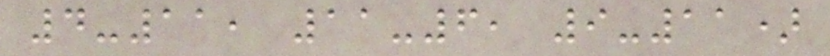4-11, 11-6, 9-11)
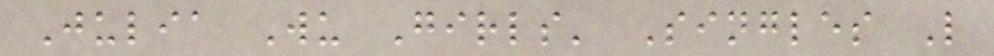Julia Wu Girls' Singles L
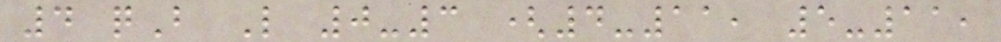4 qB L 0-3 (4-11, 5-11,
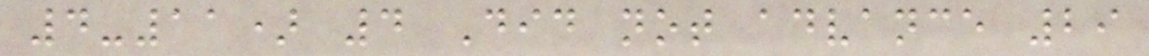4-11) 4 Did not advance 29
